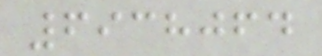6938064
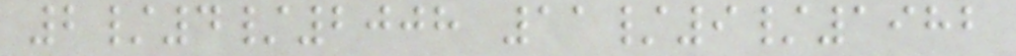2/4/2008 11/9/1982
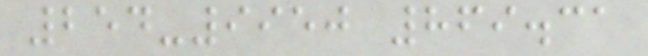254-9950 869.31
